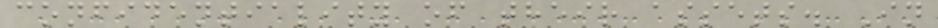confidentiality of their assets. In
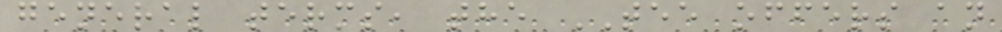general terms, the TEE offers an
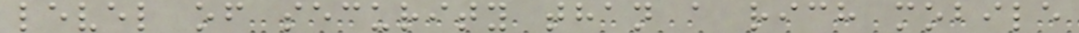level of security than a rich mobile
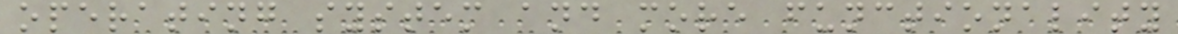operating system and more functionality
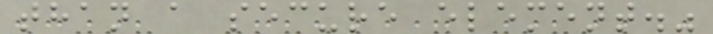than a secure element."
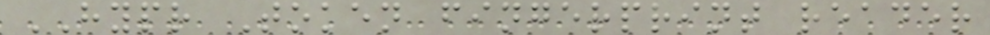HYPR Token fingerprint reader
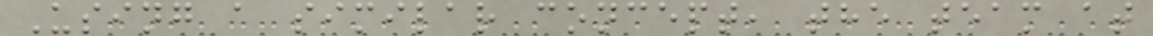Using a similar concept, the team at
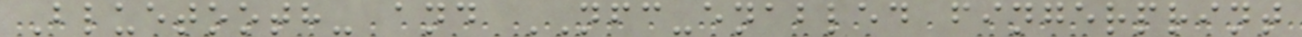Bluetooth- and NFC-enabled fingerprint
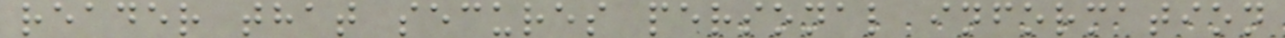reader that secures personal information
